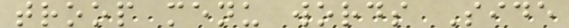troop menu words Side
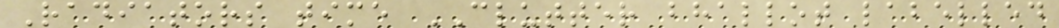Radiators time CLUTTER bhallot labelled
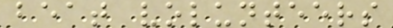beat volunteers
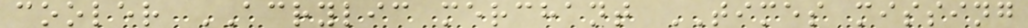cooler ACRYLIC merchant TIMES missing
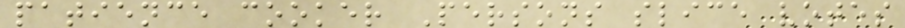patience cooker Persons slice votes
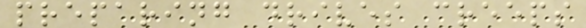preparing drives creeps
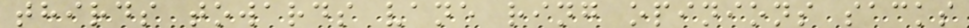thirds towards vane ring opinions sacks
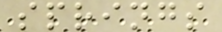springs
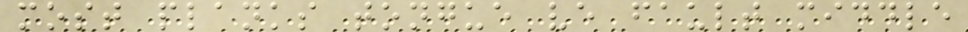most planks tongue ve fault middle
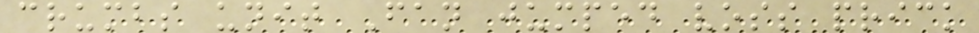crumbs unit Fan jumped voss prick
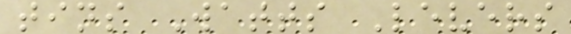tins Watts Levers
